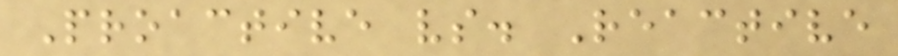Proactive vs. Reactive
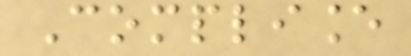Compliance
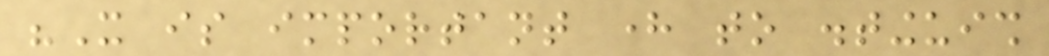"It is important here to distinguish
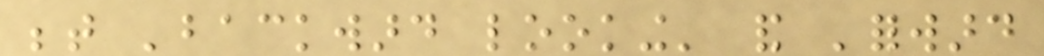between 'backward looking' and 'forward
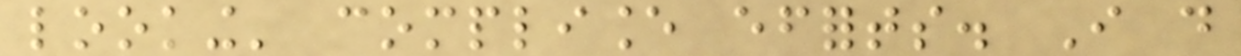looking' compliance efforts. I do
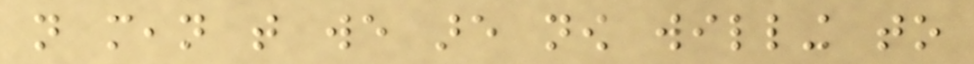not mean that we are now willing to
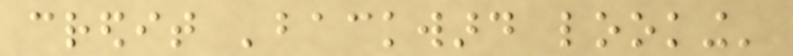credit 'backward looking'
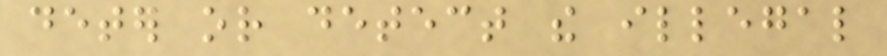deter or detect the illegal
